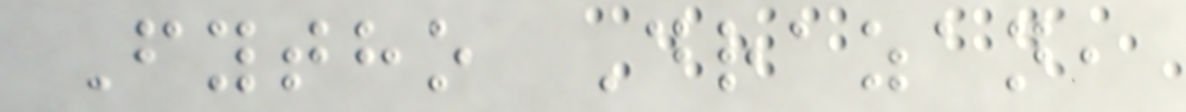Fytho Drazan,
